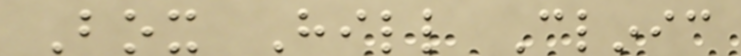Box Hill Clinic
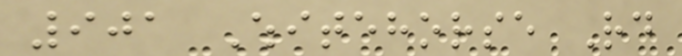901 Whitehorse Rd
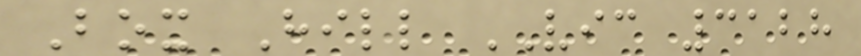Box Hill VIC 3128
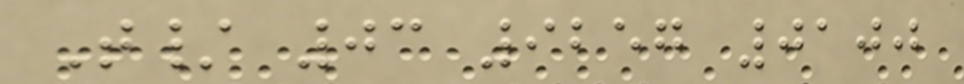T/ 03 9257 0100
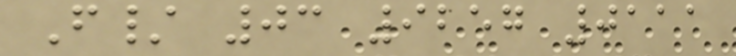F/ 03 9257 0111
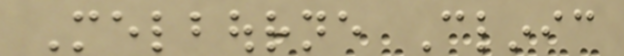Melbourne Clinic
